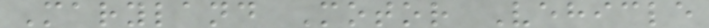Maryland Motor Vehicle
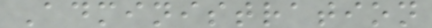Administration
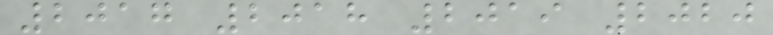2017 2018 2019 2020
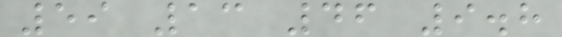59 13 46 9.8
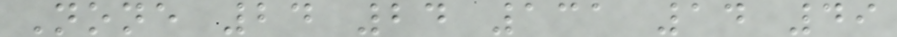None 24 24 131 14 49
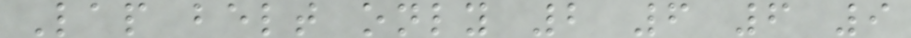Lap belt only 2 6 6 9
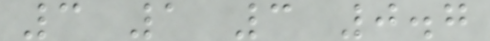3 1 3 0.7
